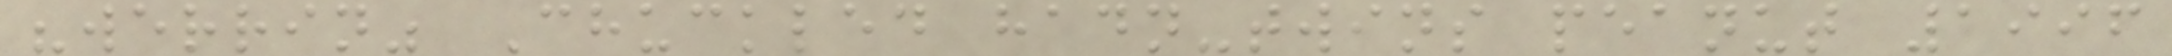"werrin" Chuckled hadn-twins peanut 1996
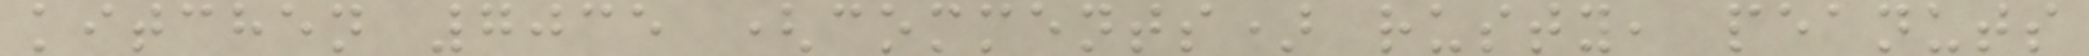kitchen 7035 (comments) rusty, peanuts
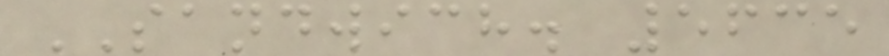SANDWICH. 5635
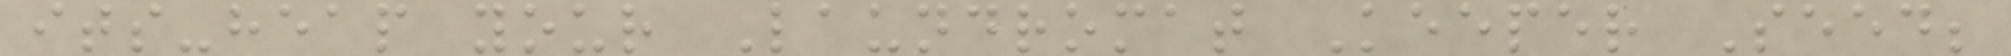its-heap your Laundromat Keeper Seed;
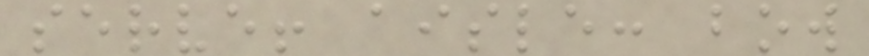serve! aisle: bow
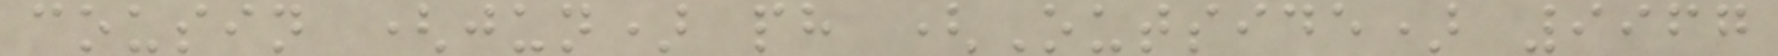cousin (jun) ph (Outside) 9967
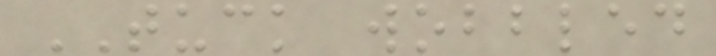TUCK wobbled
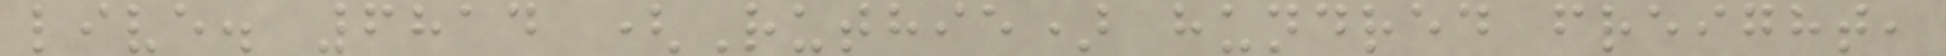live. 6814 (Ruthie) hundred freight,
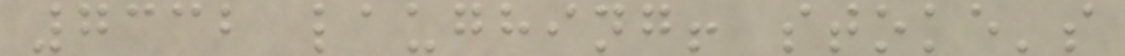7332 laughing! stoke's
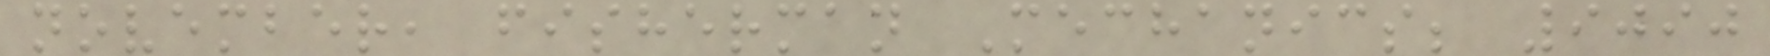november, fisherman Mechanics; 9090
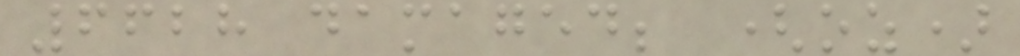6628 damaged; (oz)
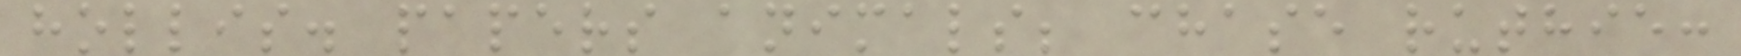hollis. papers animals; chase ruthie:
